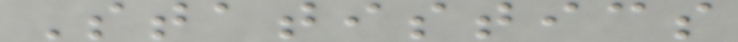Statistics
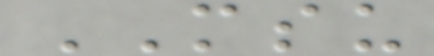MSU
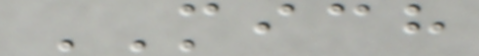MICH
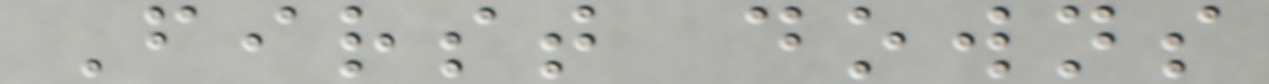First downs
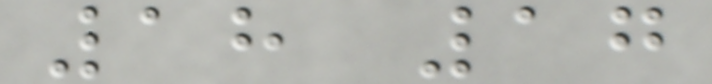18 17
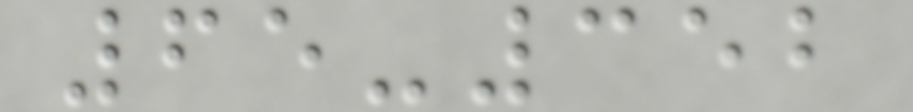65-352
